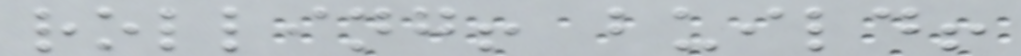rolling! build!
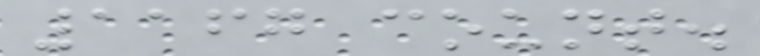1167 count.
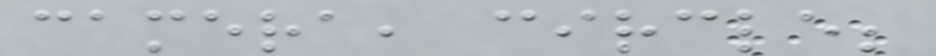camera, circle;
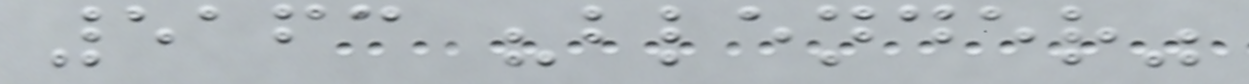5163 "blender"
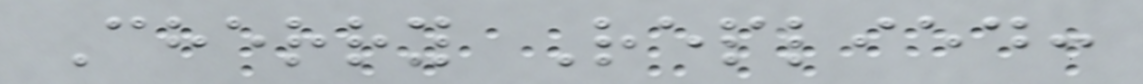Cherry Replied:
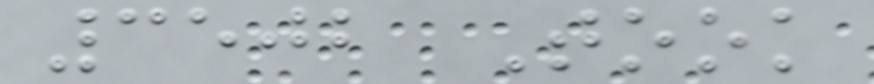3502 Took
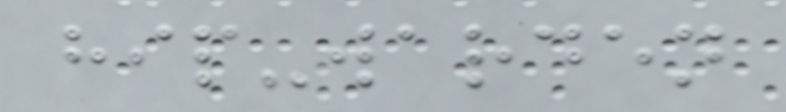hip-warden
